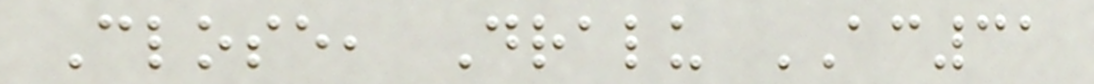Close, Dralu AC31
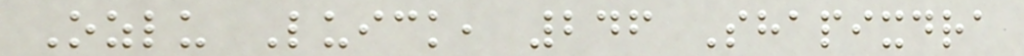Ozlu Luick, 246 Shapixdra
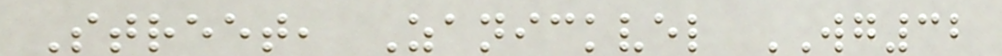Street, Zanickvel WG32
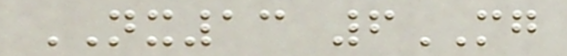NX13 6MG
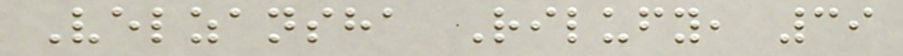Velzansha Rilufy, 39
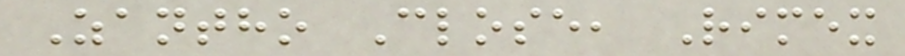Zantho Close, Rimex
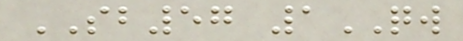SB57 1QW
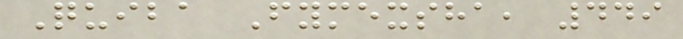Quiba Fymexsha, 449
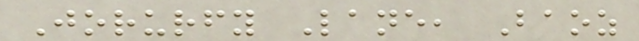Jorurfy Lane, Baoz
